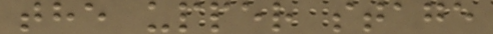the upper stage
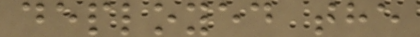deployed the
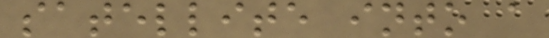satellite into a
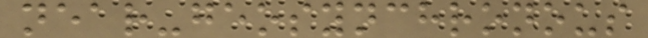near-geosynchronous
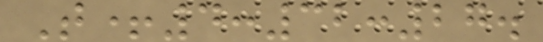T+4:32:27.
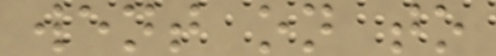went on to
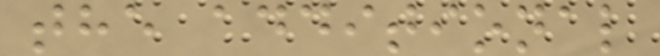the additional
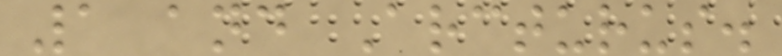1 and Arcturus.
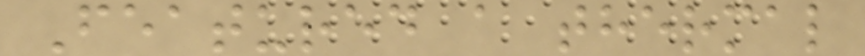Featured a thermal
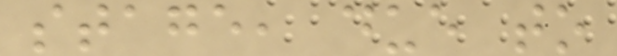stage, due to
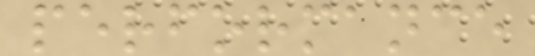performance
